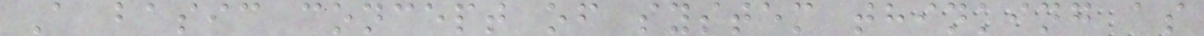A basic concept of system thinking as
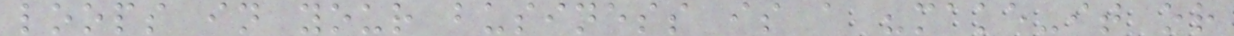loops in your business is a "make-it or
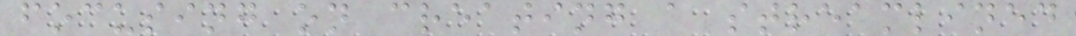focusing on creating a streamlined
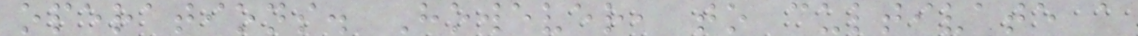operations. However, to cultivate a
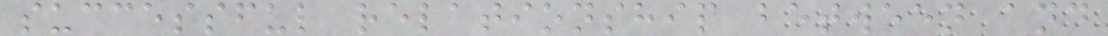successful relationship between and
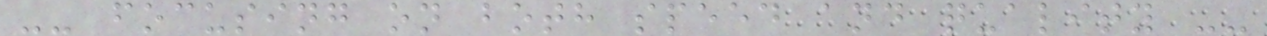-- focusing on both speed and quality --
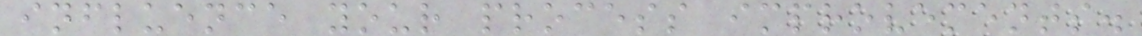influence your process improvements.
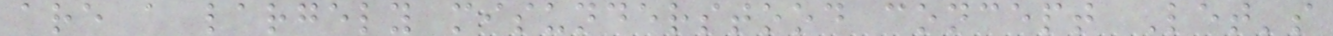are a largely misunderstood concept Let's
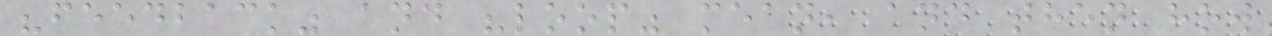"feedback" and "loop" mean, and then how
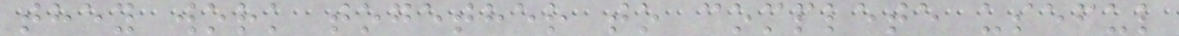they work together to complete useful
